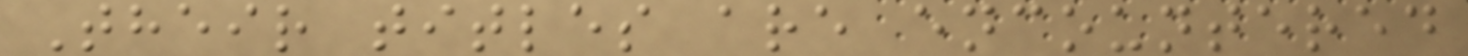Their titles are encountered
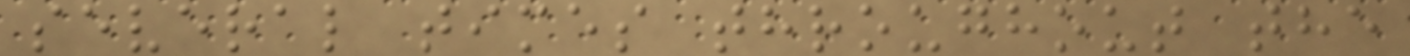several times throughout the
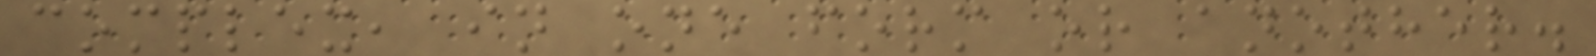complex, in one form or another.
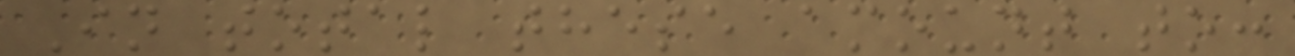In total these amount to:
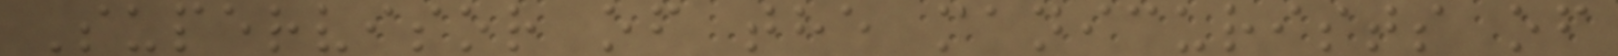Supervisor of the manicurists of
